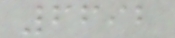6692
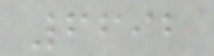6692
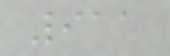911
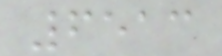6513
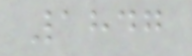1847
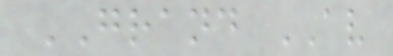GRAND AV
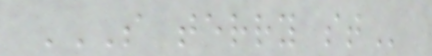S TERRY ST
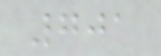701
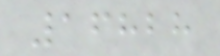16828
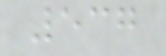537
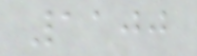1100
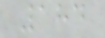184
